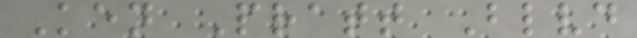Ken Pratt Blvd
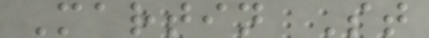Martin St
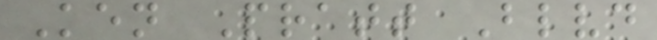Ken Pratt Blvd
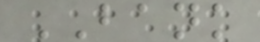BANK
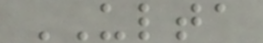ULTA
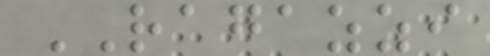RAGAZZI
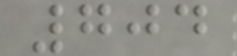704
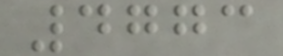4773
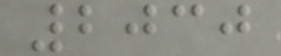2030
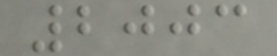2003
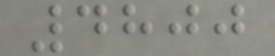4800
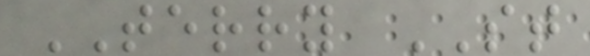TERRY ST
